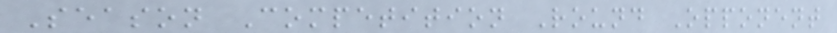Season Competition Round Opponent
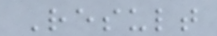Result
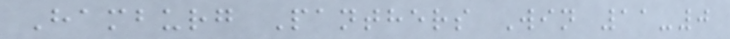Hamburg Panthers Win 11-0
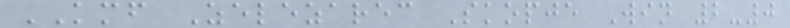KMF Zelezarec Skopje Win 2-0
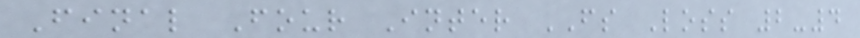Final Four Inter FS Loss 2-4
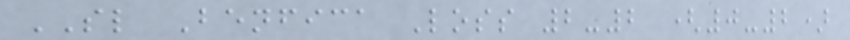SL Benfica Loss 2-2 (0-2)
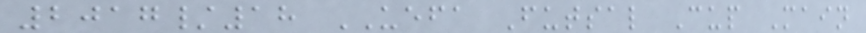2017/18 UEFA Futsal Cup Main
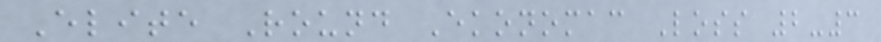Elite Round Ekonomac Loss 2-3
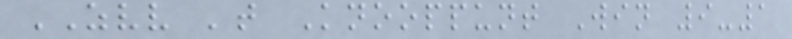ZVV 't Knooppunt Win 9-1
